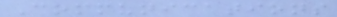Communications
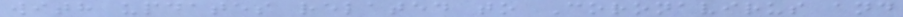with updates related to Coronavirus and
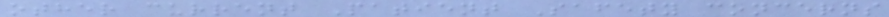other current Patient Safety concerns
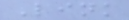Link
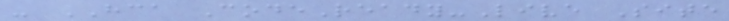- HCA CodeReady-Live Site
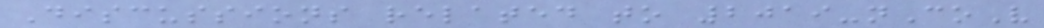Discussions related to 2019-nCoV
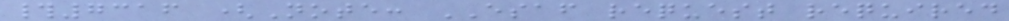#7316 (Note: ESAF request required
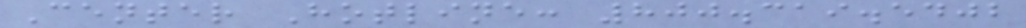Center Hotline: 800.319.5402
